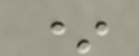*
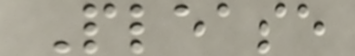Please
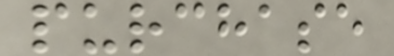purchase
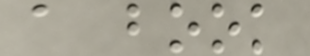a book
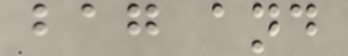bag and
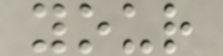your
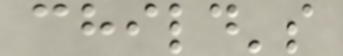child's
